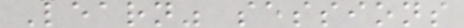Learn" sessions
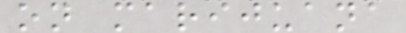on marijuana
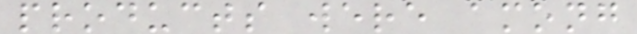products were among
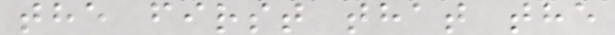the first that the
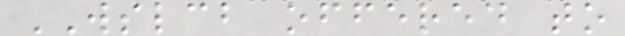WSLCB offered to
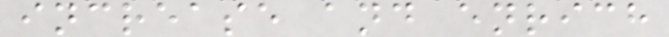increase and enrich
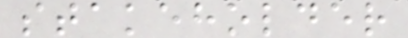stakeholder
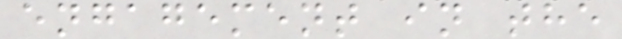engagement in the
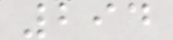294
